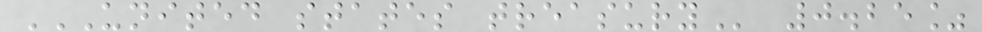UNITED STATES TREASURY 0.25%
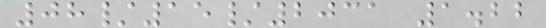08/15/2031 1.22
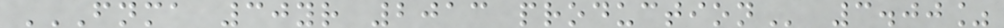FNMA 30YR 2013 PRODUCTION 3.00%
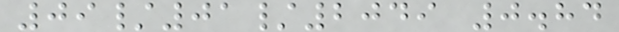09/01/2049 0.84
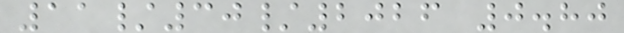11/30/2026 0.80
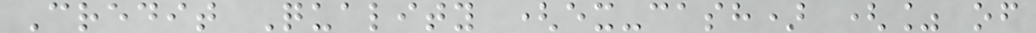Credit Quality (ex-cash) (% of
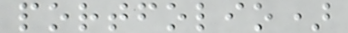portfolio)
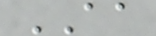AA
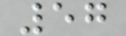57
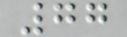77
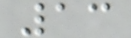13
